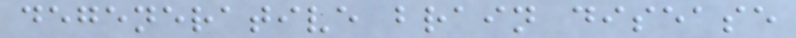degenerative brain disease
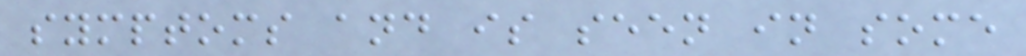symptoms and is seen in some
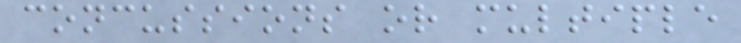concussions or multiple
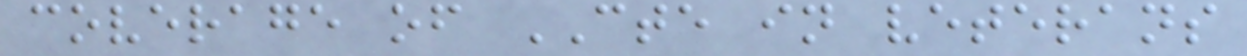coverage of CTE in veterans
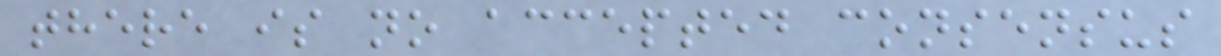there is no accepted consensus
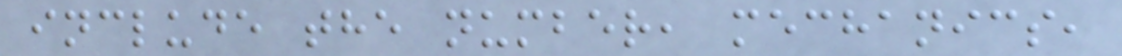include the number, mechanics,
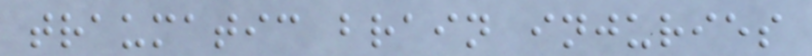traumatic brain injuries
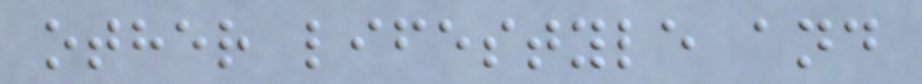other lifestyle and
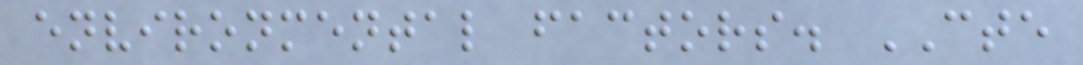environmental factors. CTE
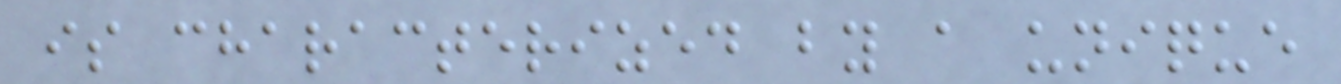is characterized by a unique
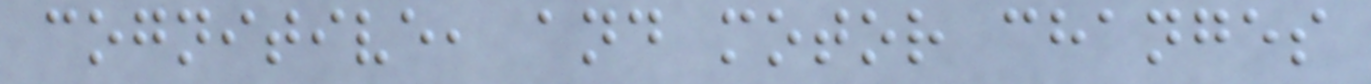cognitive, and motor changes
